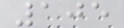105
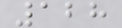128
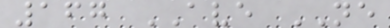167 AVE NE
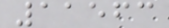11563
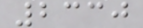2330
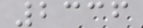2336
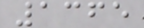1365
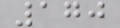170
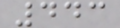443
